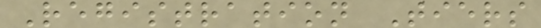Registration Tiers
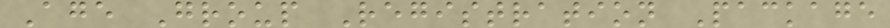Age Group Registration Package
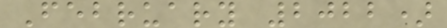February 2022)
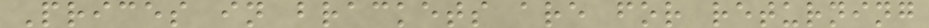Prices in brackets are for returning
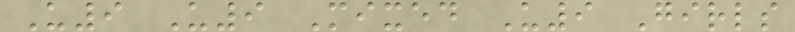U9 U9 Mixed U9 Girls
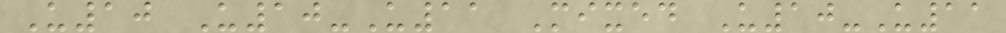U10 U10-U11 Mixed U10-U11
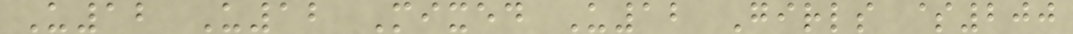U12 U12 Mixed U12 Girls $200
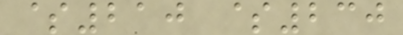$210 $230
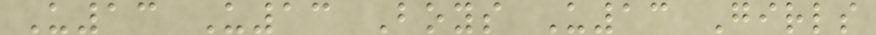U13 U13 Boys U13 Girls
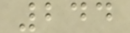244
